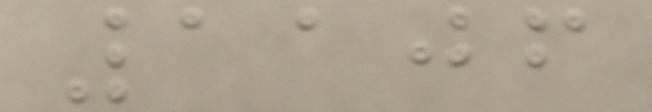1106
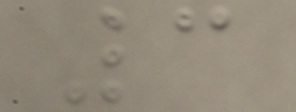3
